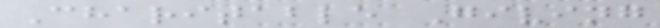Charitable Giving
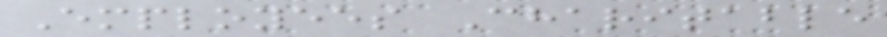Employees Charitable
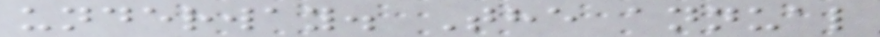underway. The annual
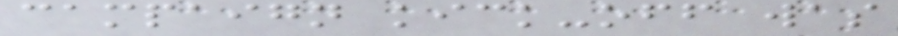campaign kick-off was
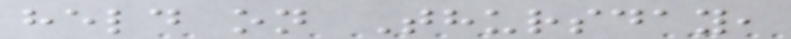held on Thursday,
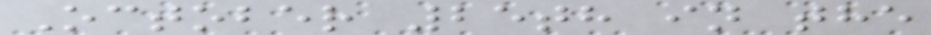October 25th in the
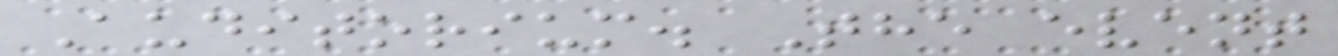Auditorium. The event
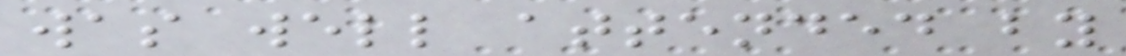was well attended by
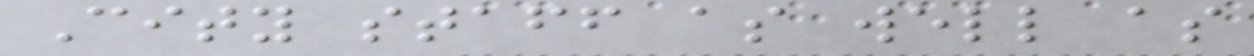City staff as well as
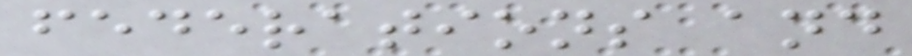federations and
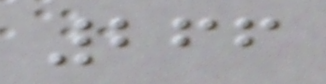266
